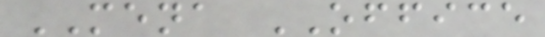MENA OFFICE
